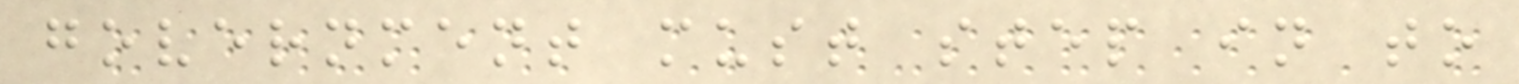government must step in to
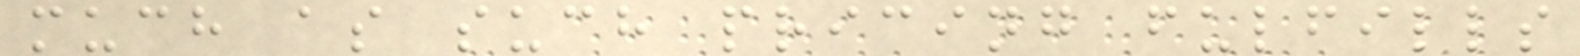much as such pricing fulfills
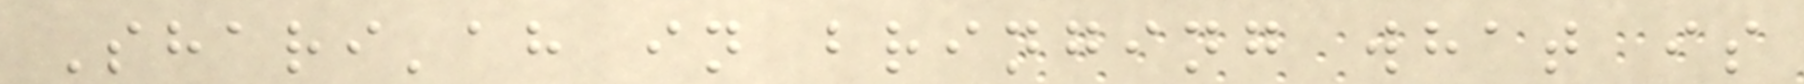Shari'ah in bringing what is
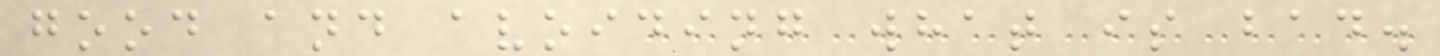good and avoiding what is bad.
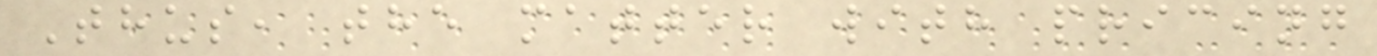Thus, the matter with pricing
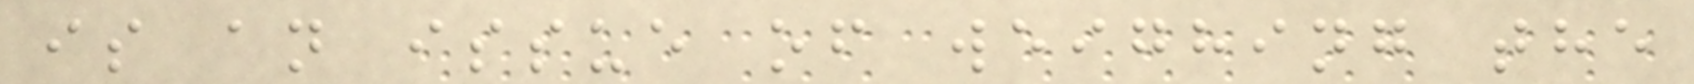is an issue of weighing the
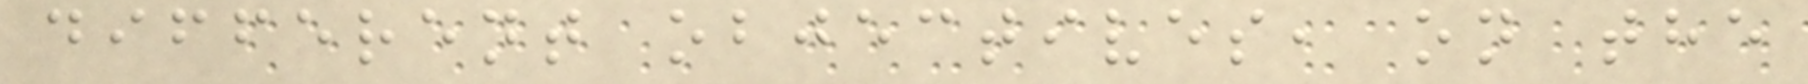different objectives, on the
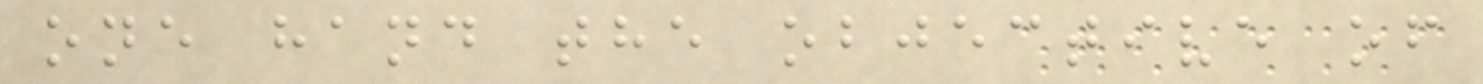one hand the objective of
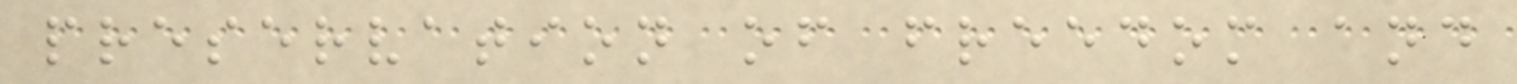preservation of freedom and
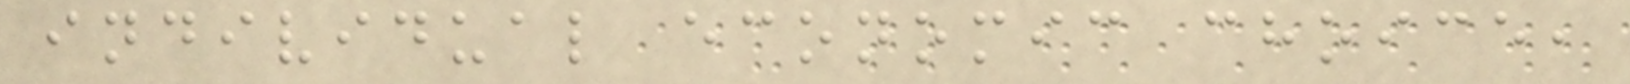individual economic choice,
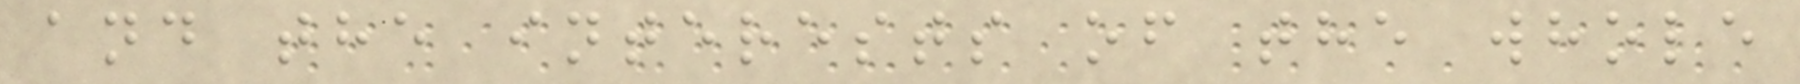and the interests of the whole
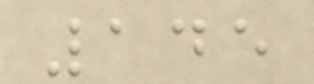145
